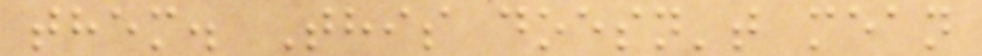them. This doesn't mean
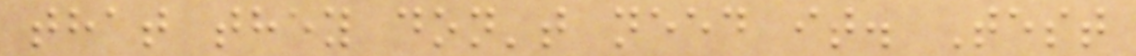that they don't need it. Test
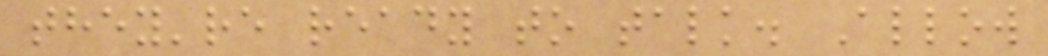they're ready to talk. Allow
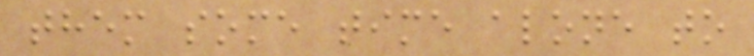them some time alone to
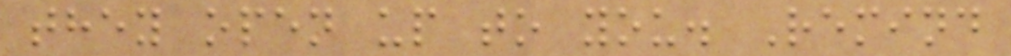they open up to you. Remind
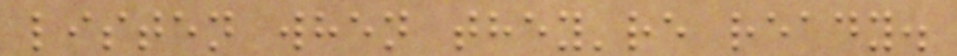listen when they're ready.
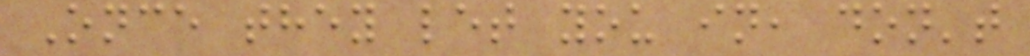Once they let you in, don't
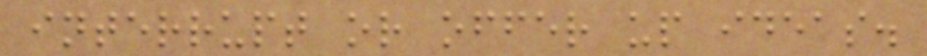interrupt or offer up ideas.
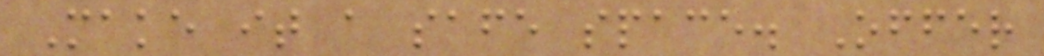Make it a safe space. Offer
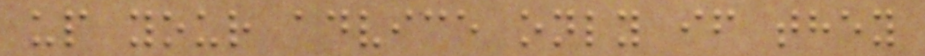up your advice only if they
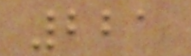221
